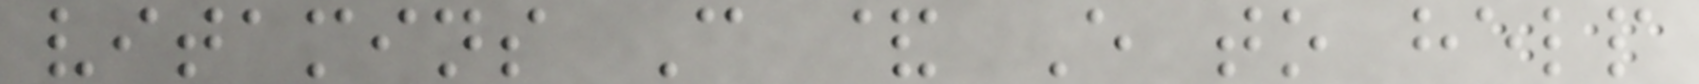vitamins C & E to help
